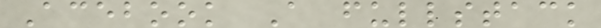Acebook A fullstack
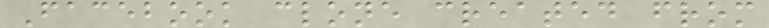Facebook clone created from
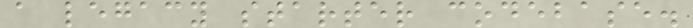a legacy starter codebase.
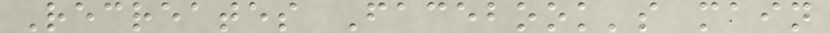Recreates Facebook's main
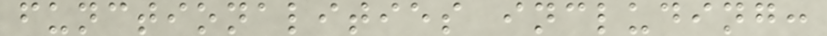functionalities including:
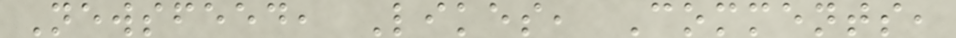Newsfeed, Likes, Comments,
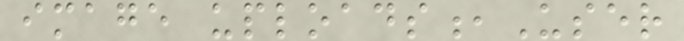image uploads,User
